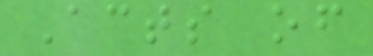Acts of
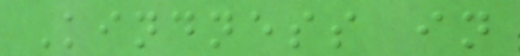Kindness in
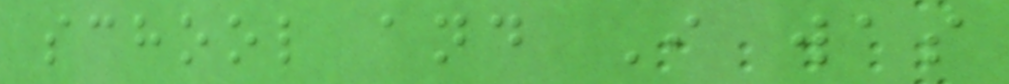school and I was
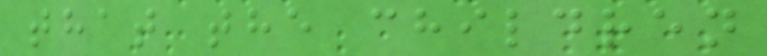that the children
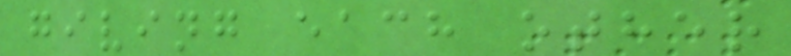giving each other
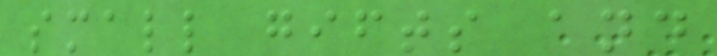small gifts and
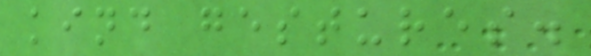kind gestures.
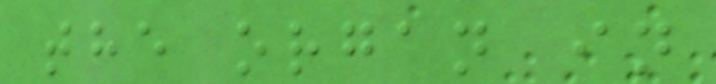the organ in
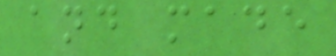and made
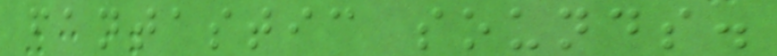fantastic sounds.
